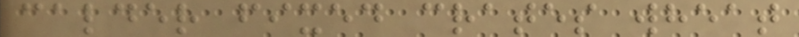calder fixed crates wheat
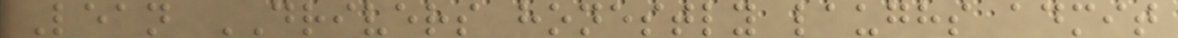Lean DRIVERS honestly laughs admit
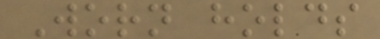Worn holds
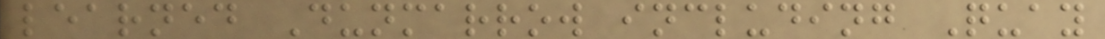learned Dunmarrow including Quay
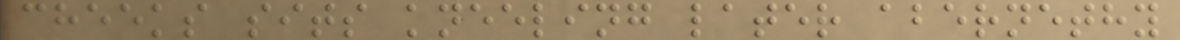cheeks sits kneeling later abernethy
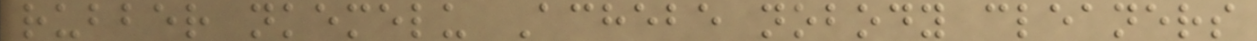rubber nkemelu Achebe nobody cleaners
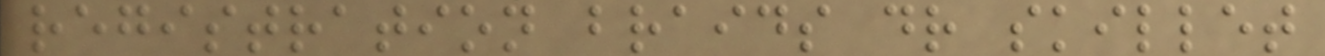registration braids dr skillet
